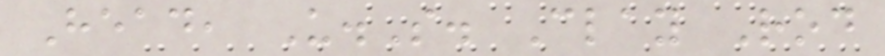Head, U.S. Clay Rod
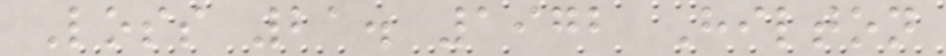Loss 21. 1972 Hilton
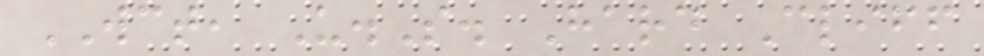WCT, U.S. Hard Cliff
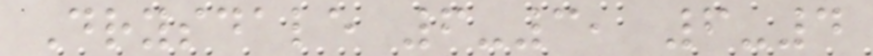Drysdale 6-3, 6-4
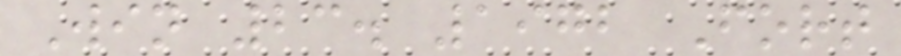Win 23. 1972 Fort
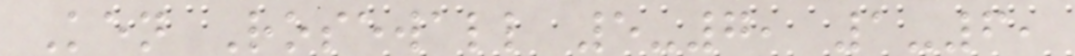Ken Rosewall 5-7, 1-6,
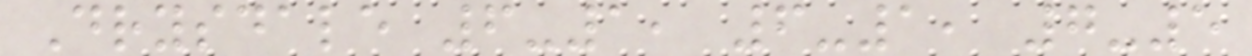Drysdale 6-1, 6-1, 7-5
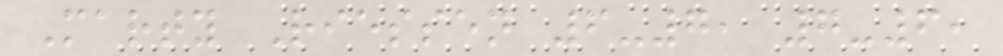Marty Riessen 6-7, 7-6,
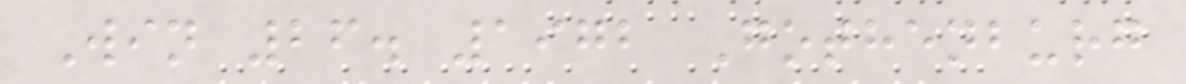Win 26. 1972 Gothenburg
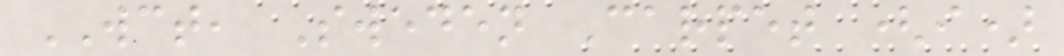WCT, Sweden Carpet (i)
